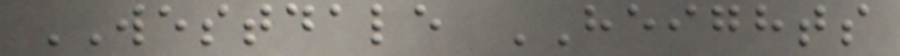WESTDALE HEIGHTS
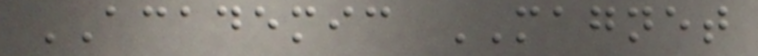ACADEMIC MAGNET
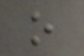o
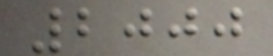2000
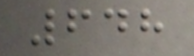648
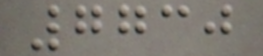7730
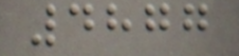4877
